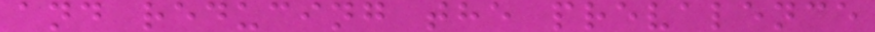and reducing the prevalence
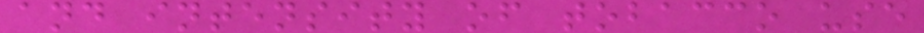and intensity of tobacco use
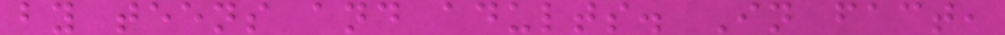by teens and adults. In fact,
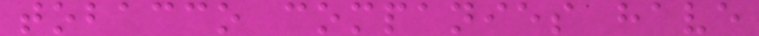tobacco companies have
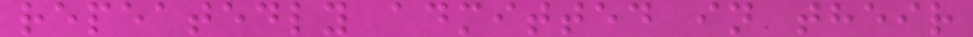repeatedly admitted in their
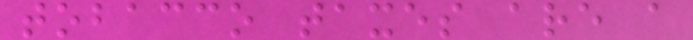tobacco taxes are a
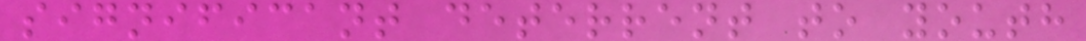significant deterrent to youth
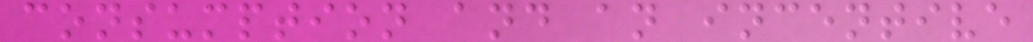consumption and an incentive
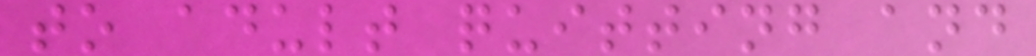to adult quitting and
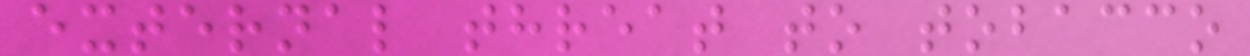external threat to tobacco
